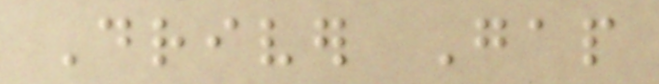Driver Gap
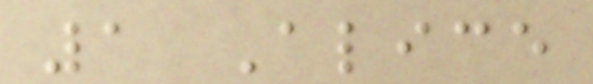1 Alice
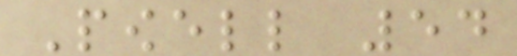Powell 54
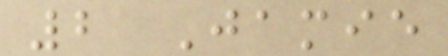2 Jamie
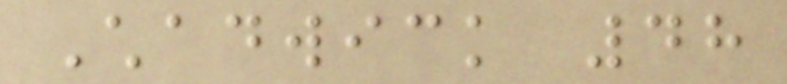Chadwick 48
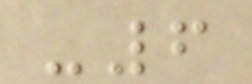-6
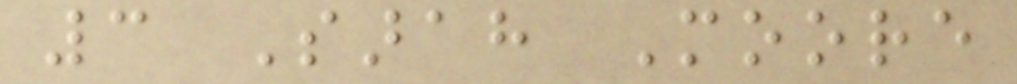3 Sarah Moore
